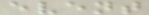event
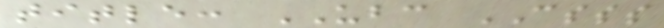title: UBC CSSS
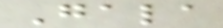Gala
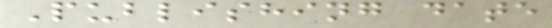Publishing date
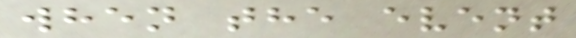when the event
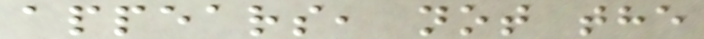appears, not the
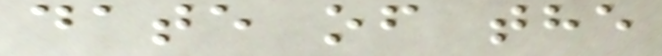date of the
